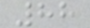88
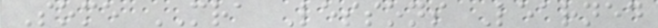Some MRA Lessons Learned
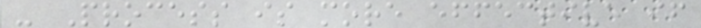- Process is more effective if
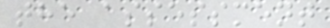the assessment
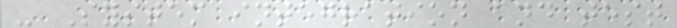- System integration and test
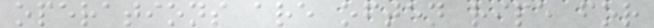operations are often ripe for
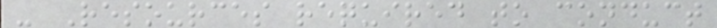- Resources required to conduct
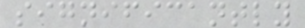significantly
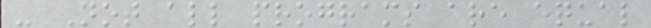- Not all programs are equal
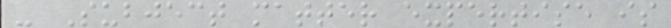- Subject matter expertise is
